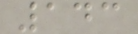143
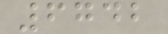6742
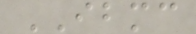IBMC
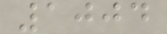1004
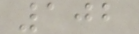102
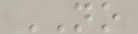NO
